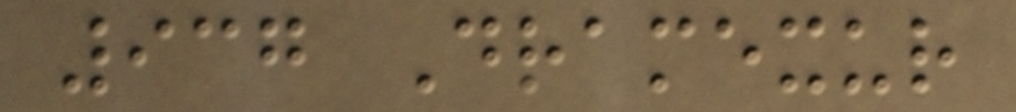937 Dramexur
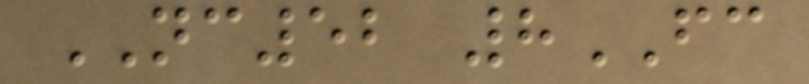NC52 8FC
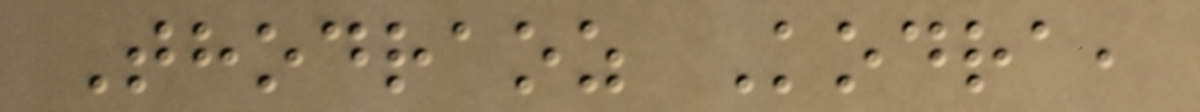Thodraoz Kodra,
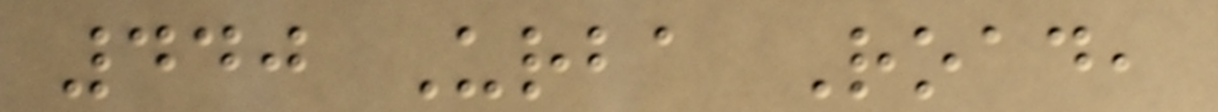440 Urba Road,
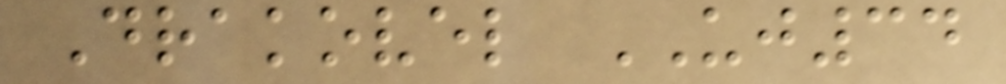Drakovel UJ34
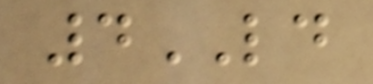4LD
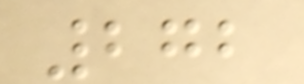272
